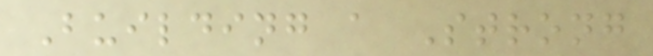Building a Strong
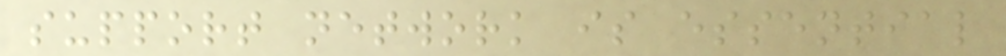support network is essential
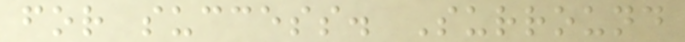for success. Surround
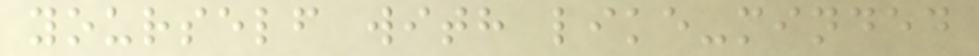yourself with like-minded
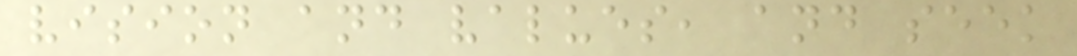vision and values, and seek
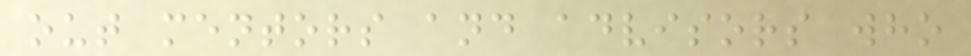out mentors and advisors who
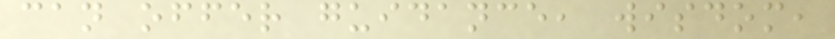can offer guidance, wisdom,
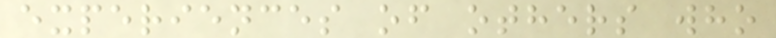experiences of others who
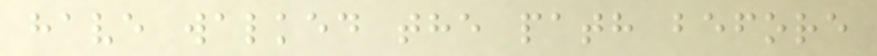have walked the path before
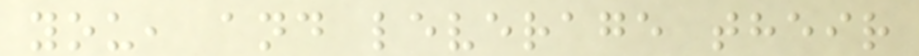you, and leverage their
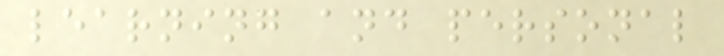learning and personal
